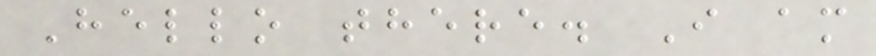Hello there. I am
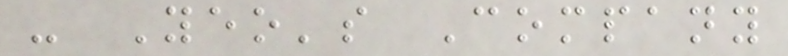- Yeo's Company
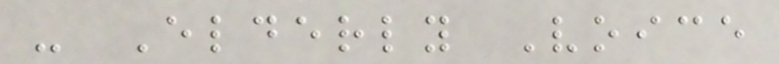- Elderly Voice
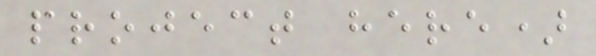project here)
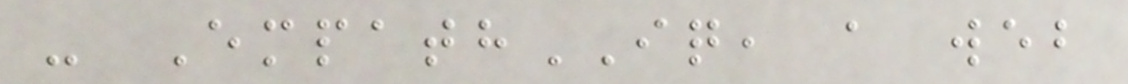- EmpathIQ, a web
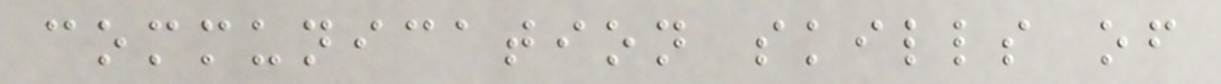communication skills of
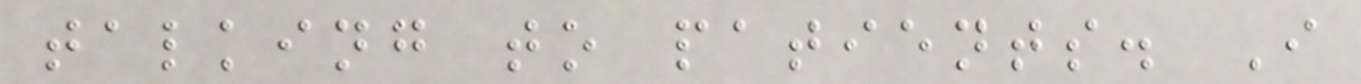talking to patients. I
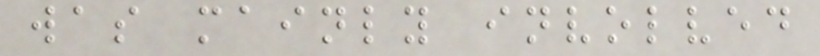was mainly involved
